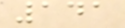141
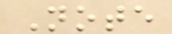Note
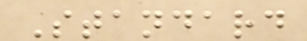Standard
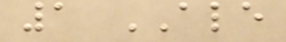1 ALE
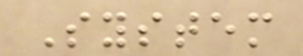System
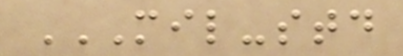MIL-STD
